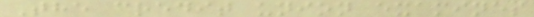The credit union examines
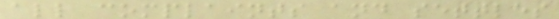all complaints and settles
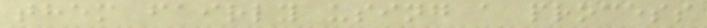them fairly using a process
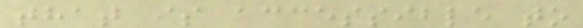that is accessible to
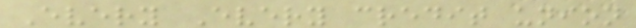Every Every credit union
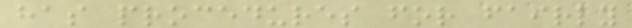has procedures for fairly
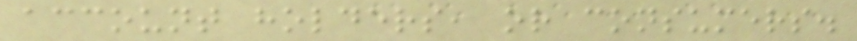account holders, or consumers.
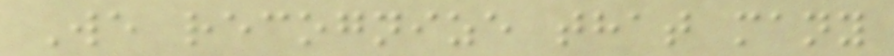We recognize that many
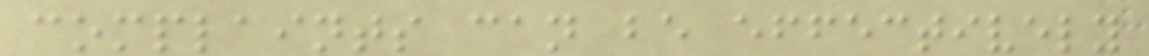complaints can be effectively
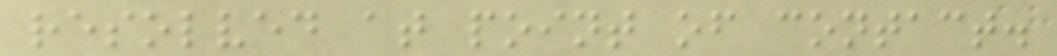resolved at point of contact.
